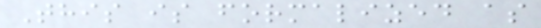This is formalized as
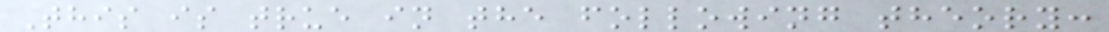This is true in the following theory:
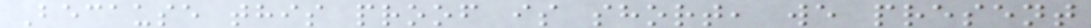Because this proof is short, we present
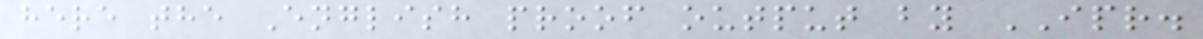here the English proof output by IPR.
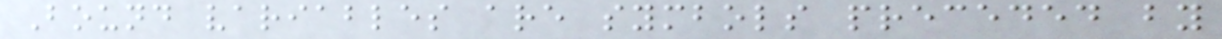Bound variables are symbols preceded by
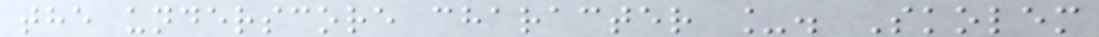the underscore character _. Skolem
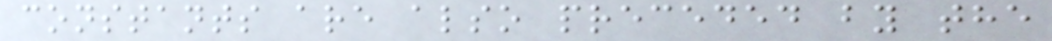constants are also preceded by the
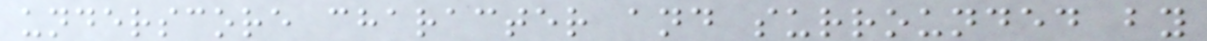underscore character and surrounded by
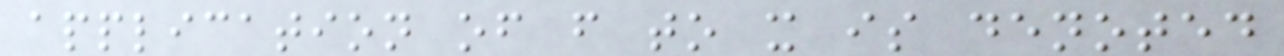application of f to x is denoted
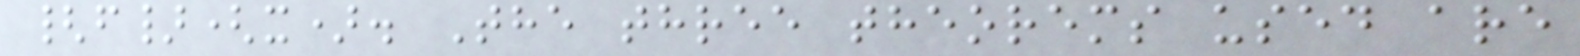{f}(x). The three theorems used are
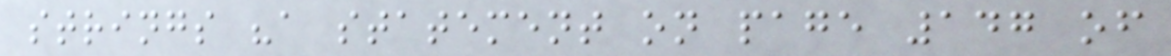strings "a statement on page 147 of
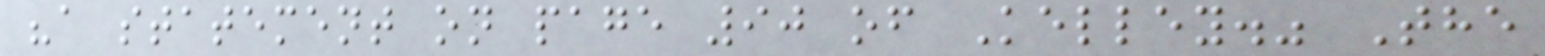"a statement on page 90 of Kelley." The
